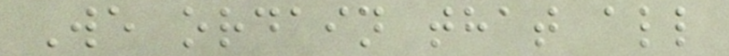We ordain that all
